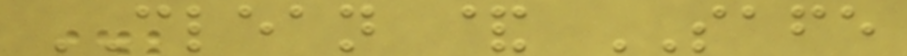CLEAN & SAFE
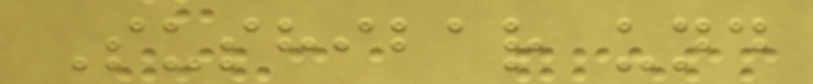Sushibar und
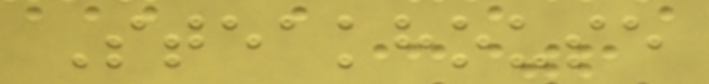Steakhouse
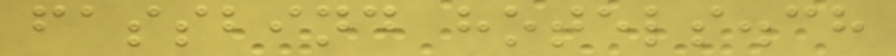fassbind hotels.ch
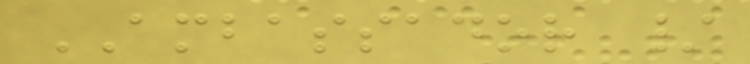AMBASSADOR /
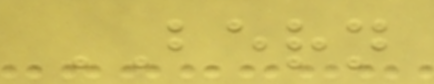BERN
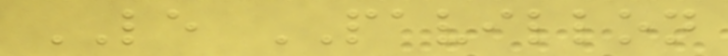LE PAVILLON
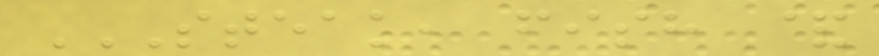STEAK, FISH &
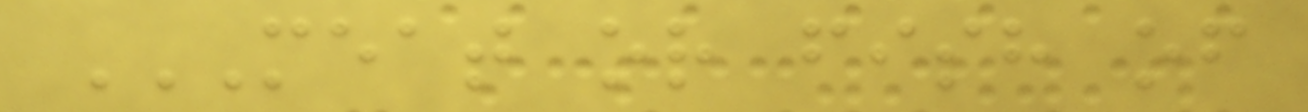MEAT OR FISH OF
